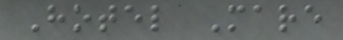Hotel Mare
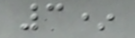3*
